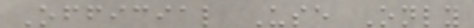Official Use Only
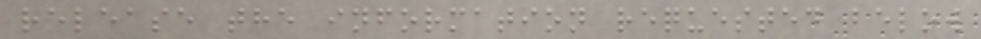release the information requested below
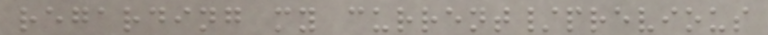regarding my current/previous
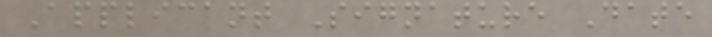Applicant Signature Date
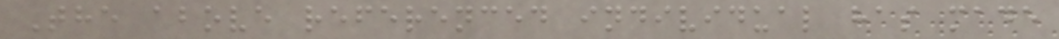The above referenced individual has made
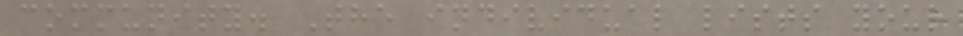community. The individual lists your
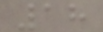18
